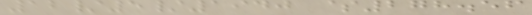12/5/1940 $278.56
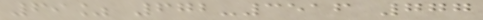69% 672-3516 777
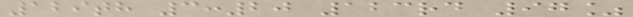129th 3:20 123rd 97%
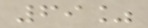69%
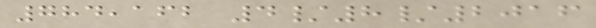784,162 4/8/2016
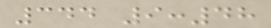344 9:48
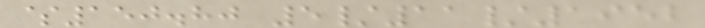$150.80 5/11/1952
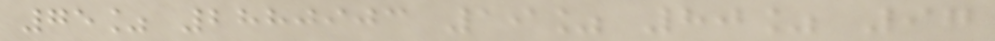75% 2880903 19% 80% 97
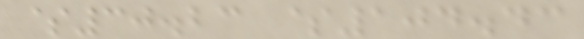$30.23 $104.43
